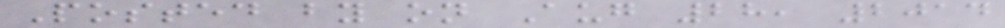Posted by on Aug 28, 2014
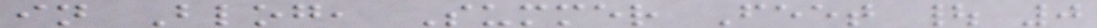in Blog, Summer Feet | 0
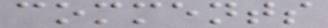comments
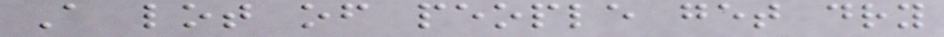A lot of people get dry
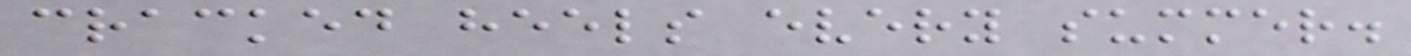cracked heels every summer.
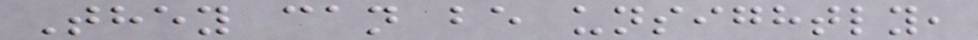They can be unsightly,
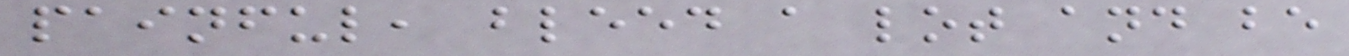painful, bleed a lot and be
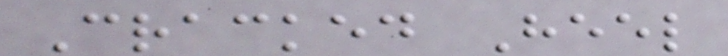Cracked Heel
